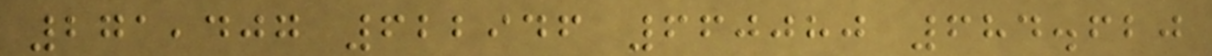271,407 622946 660080 684.620
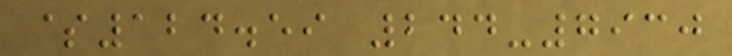$124.59 244-7930
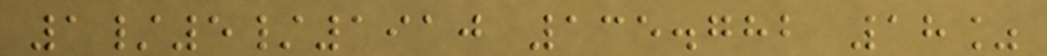1/5/1910 135.782 18%
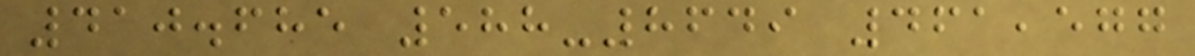410.685 588-8649 461,577
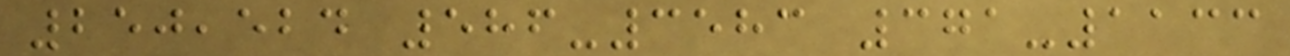250,524 586-3583 371-1133
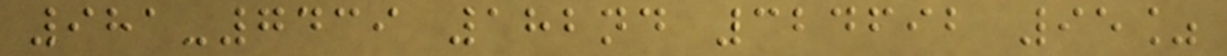981-7439 182nd 324692 95%
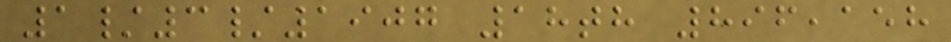1/3/1907 18th 896,158
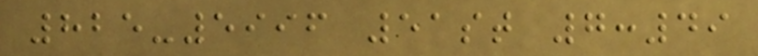825-5996 51st 7:49
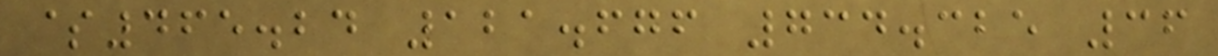$465.24 121.676 734.325 36
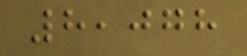8,078
